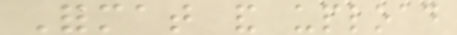Format and upload
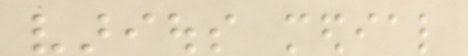various medial
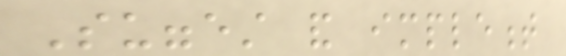Suggest and implement
